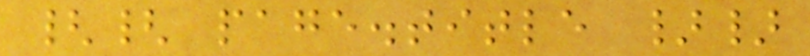{{ page.title }}
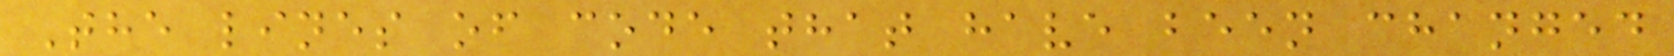The lines of code that have been changed
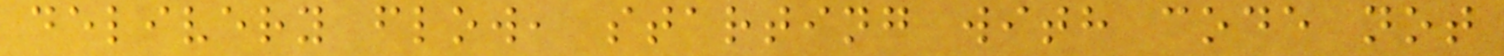delivery flow, starting with code not
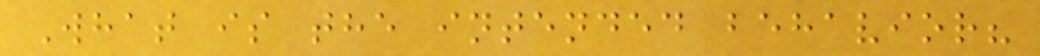What is the intended behavior?
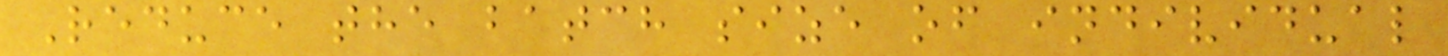Reduce the batch size of individual
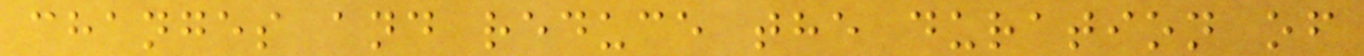changes and reduce the duration of
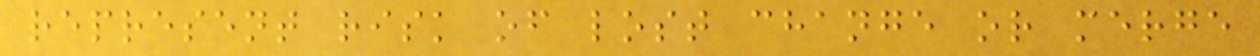represent risk of lost change or merge
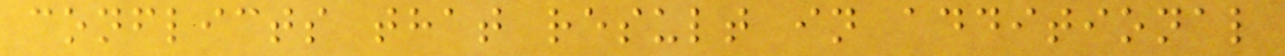conflicts that result in additional
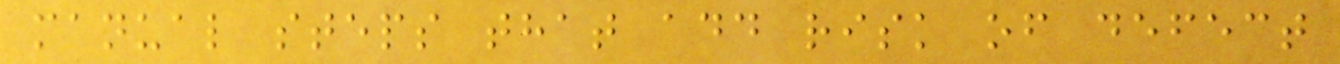manual steps that add risk of defect
